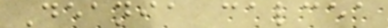Deania calcea
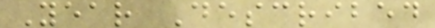Year Described
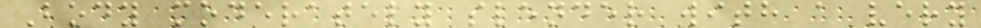Body moderately slender with a very
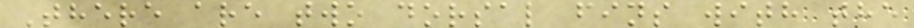There are two dorsal fins with the
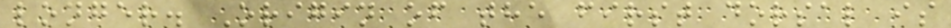longer. Origin of the first dorsal is
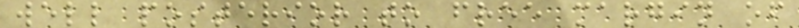well posterior to free margin of
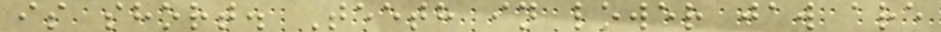is short. Teeth in lower jaw are
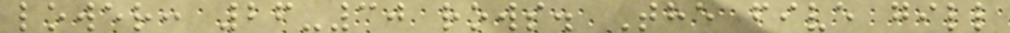lower: 26-30 rows. The five gill
